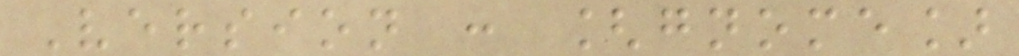Version : [gnome]
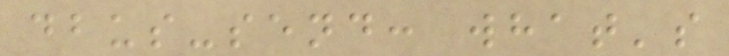dbus-send: what's
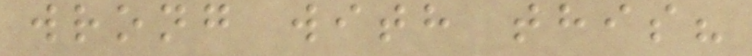wrong with this?
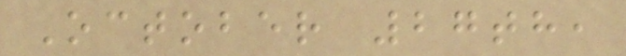October 27th,
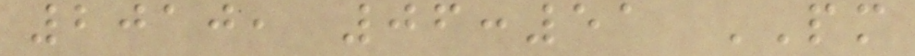2010, 06:51 PM
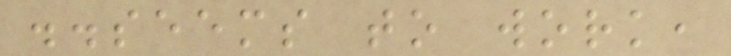..seems to work,
